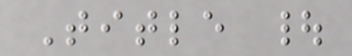Title |
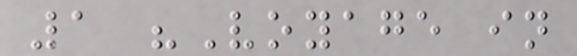1 "Voyage in
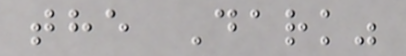the Dark"
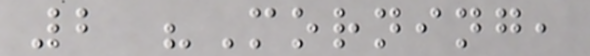2 "Morning,
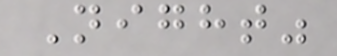Night"
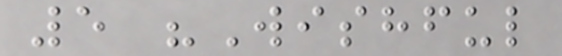5 "Wishful
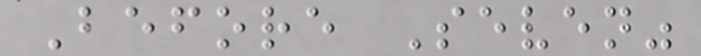Before Seven"
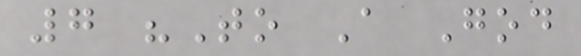7 "To A God
